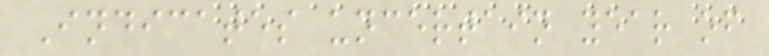Indicates uncertain year of
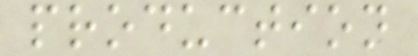production
